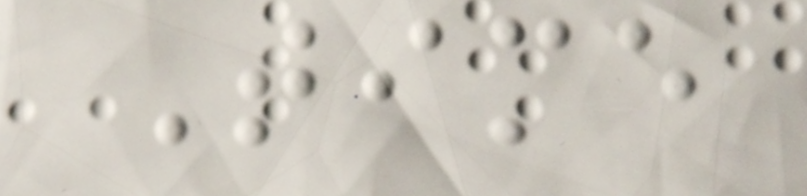Time
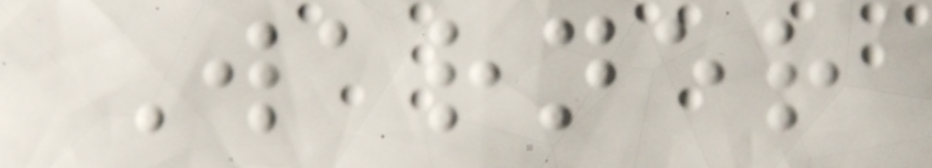Warner
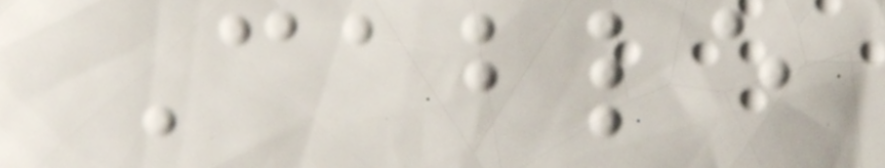Cable
